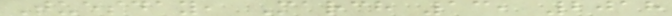Tuesday, March 13, 2018
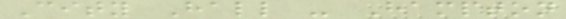City Hall - Hampton
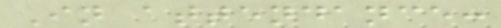In attendance:
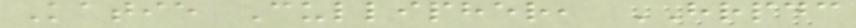Katie Cullipher, HRPDC
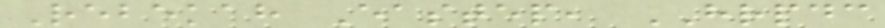Rebekah Eastep, HRPDC
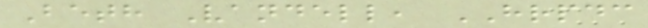Beth Vandell, HRPDC
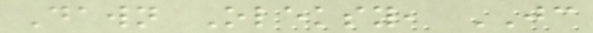Dawn Oleksy, JC
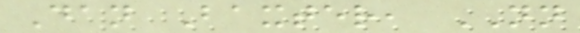Dan Baxter, NN
